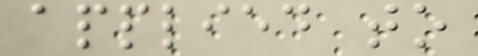applied to
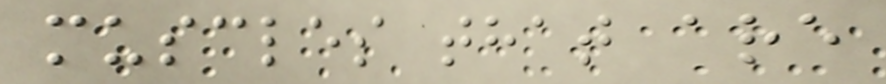muscles that are
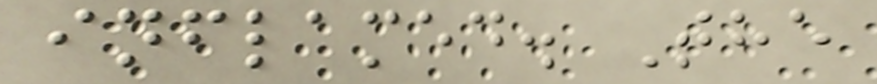inflamed. The
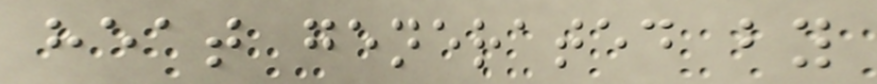heat generated by
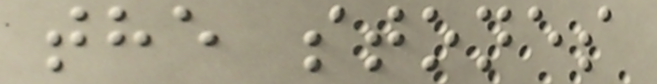the stones
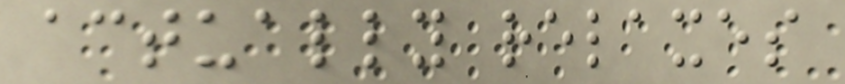actually relaxes
